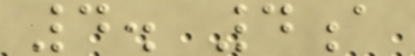4. 4a
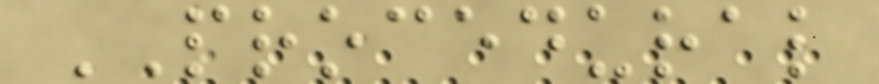PROCEDURAL
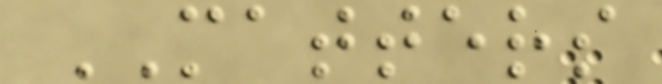MATTERS
